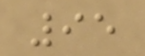95
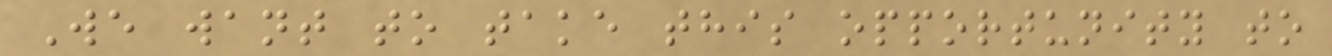We want to take this opportunity to
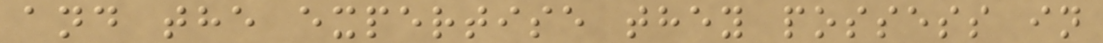and the expertise they possess in
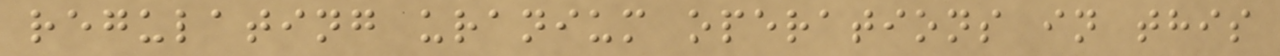regulating uranium operations in this
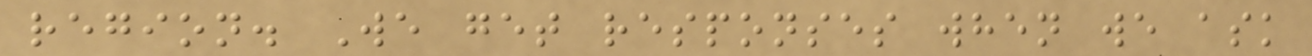region. We get responses when we ask
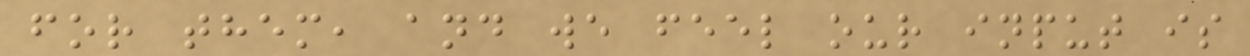for them, and we feel our input is
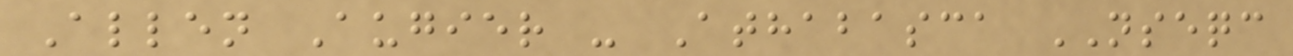Allen Augier - Athabasca NSEQC
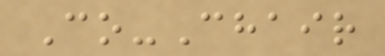Co-Chair
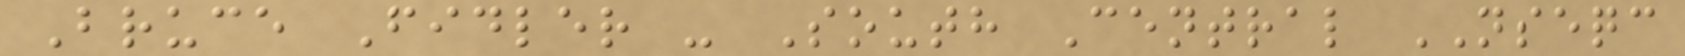Bruce Fidler - South Central NSEQC
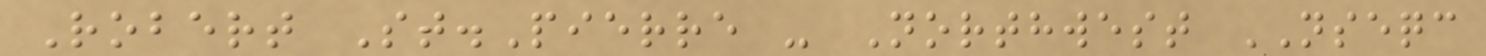Robert St.Pierre - Northwest NSEQC
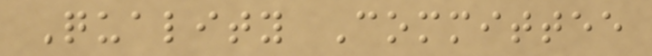Quality Committee
